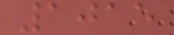1015
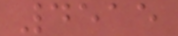4515
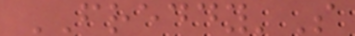FREDDY'S
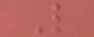L
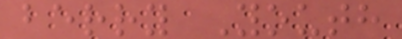berry Youth
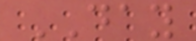DAY
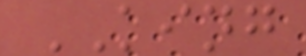KING
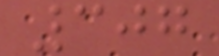307
